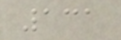131
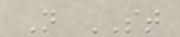N ST
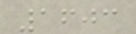1603
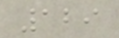129
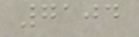7104
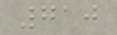710
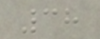38
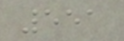551
